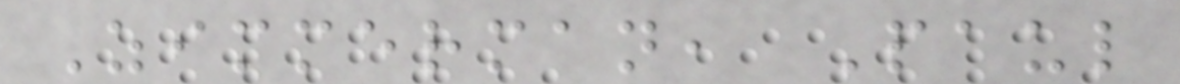Zimmerman, Paul
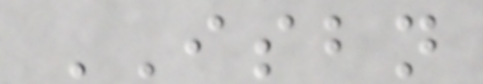ISBN
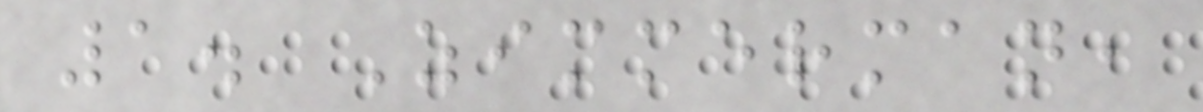1. Zimmerman,
